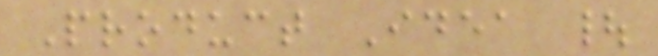Product Idea |
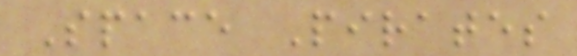Space Pirates
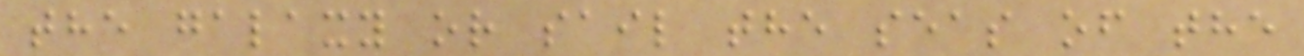the galaxy or sail the seas of the
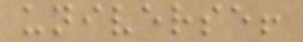universe!
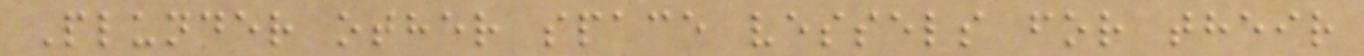Plunder other space vessels for their
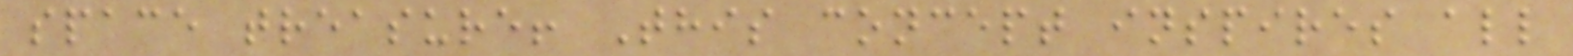space treasure! This concept inspires all
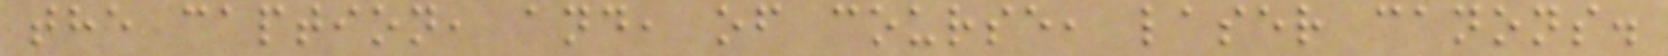the caption, and, of course, laser canons.
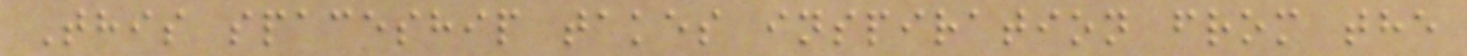This spaceship takes inspiration from the
